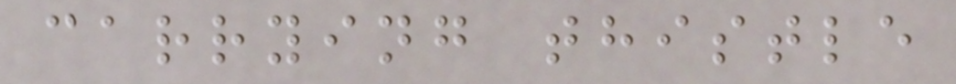carrying thistle
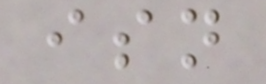isn
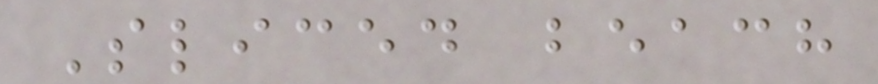Sliced beach
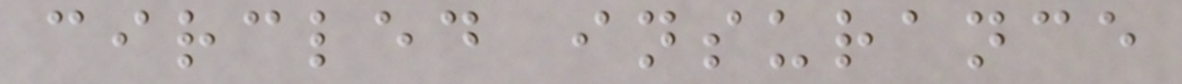circled insurance
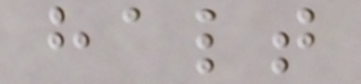halt
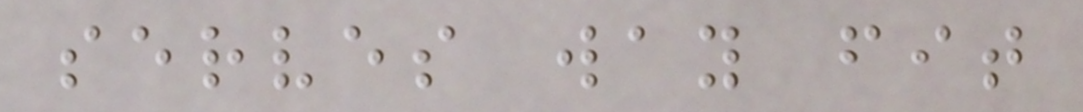serves way fit
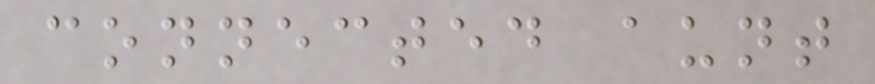connected aunt
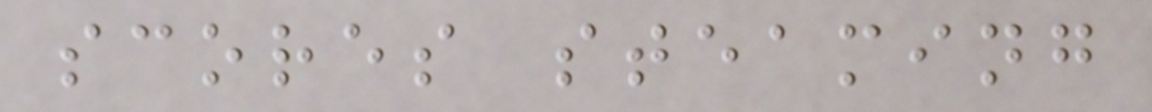scores steaming
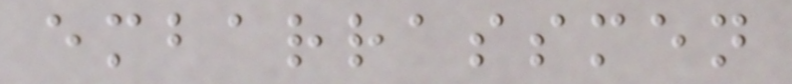embarrassmen
